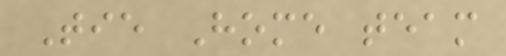Tie Home team
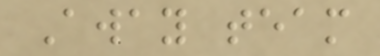Away team
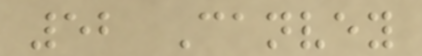52 Canvey
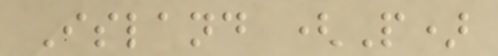Island (P)
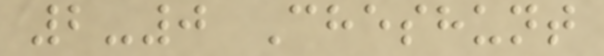2-0 Cheshunt
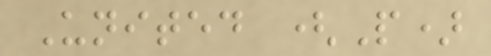United (P)
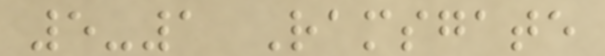5-1 Ramsgate
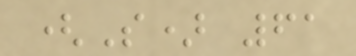(S) 61
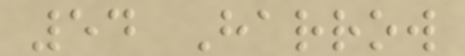54 Harrow
